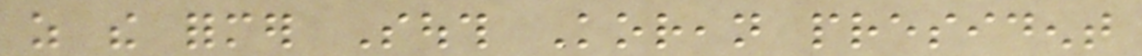as the former South Korean president
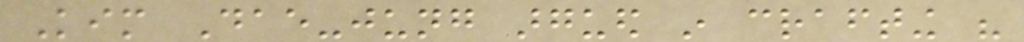Kim Dae-jung argued in crafting his
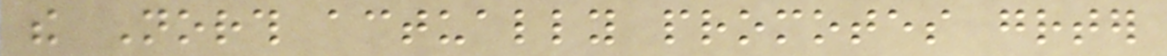the North actually promotes greater
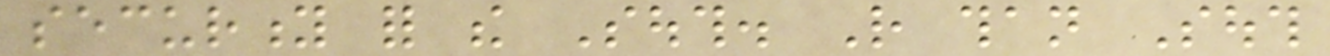security for the South. Rather than South
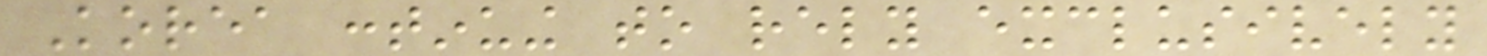Korea continuing to rely exclusively
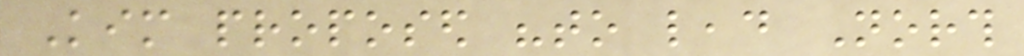Kim proposed "to lead North
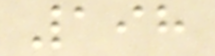198
